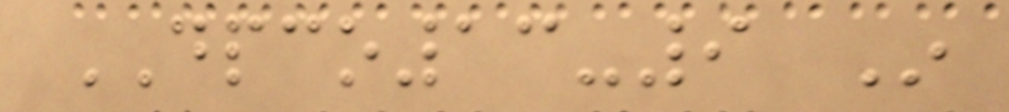DPCO13-9 In
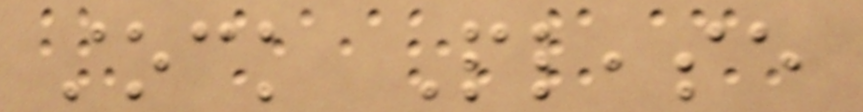stock Please
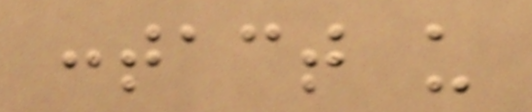contact us
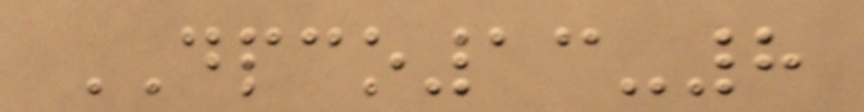DPCO13-8
